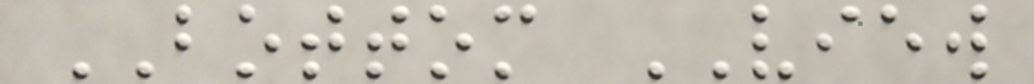BOTTOM VIEW
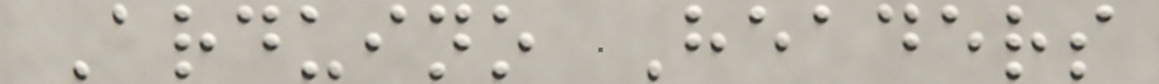Arduino Headers
